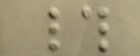#
